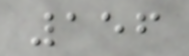156
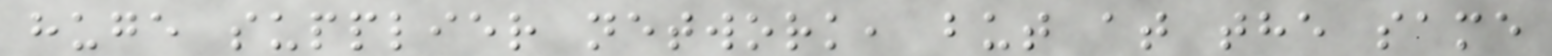huge supplier network, but at the same
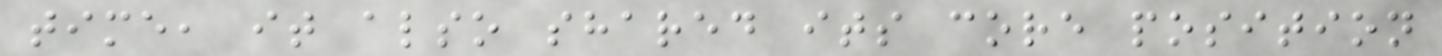time, it also shared its core position
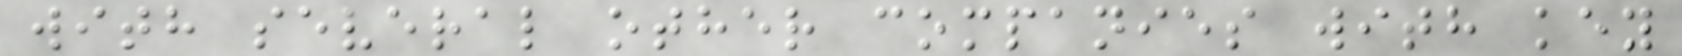with several other companies with key
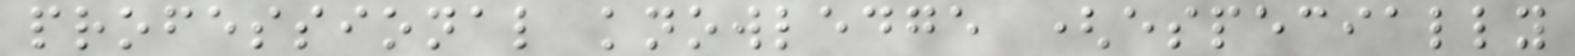professional knowledge (especially
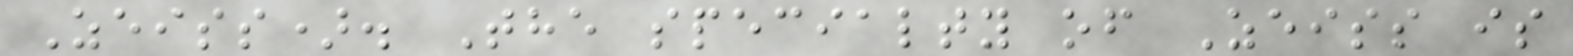Zeiss). The specialty of Zeiss is
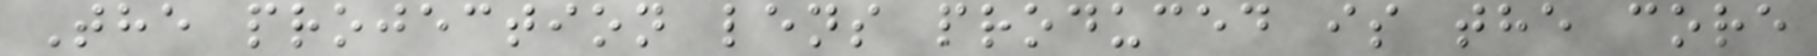The projection lens produced is the core
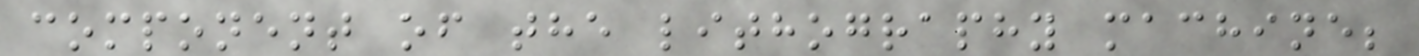component of the lithography machine;
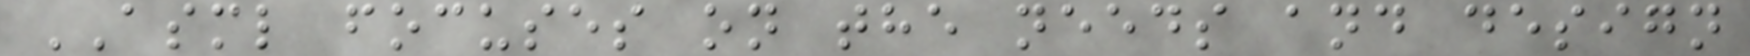ASML focuses on the needs and design
